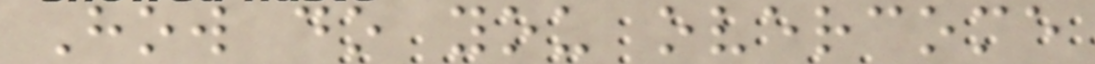How do you overcome
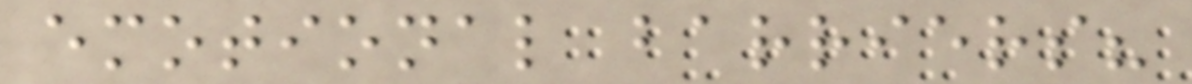emotional barriers?
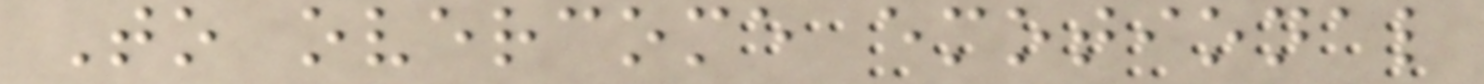To overcome emotional
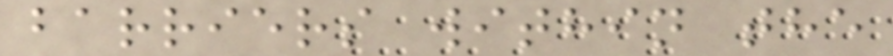barriers within the
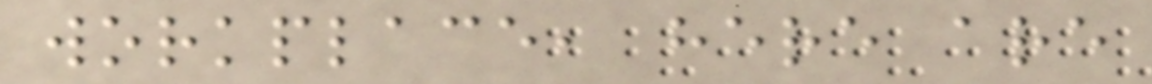workplace, here are
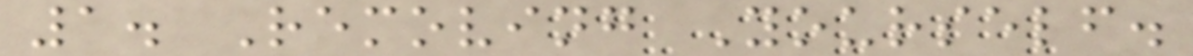1. Removing Yourself.
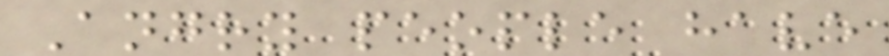Angry people have
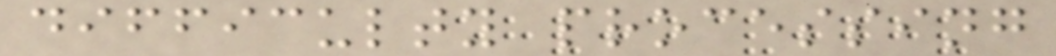difficulty processing
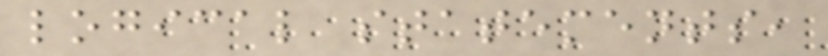logical statements,
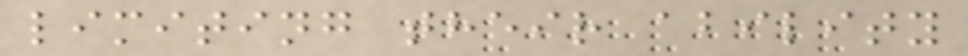limiting their ability
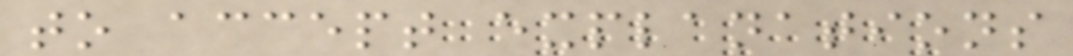to accept explanations
